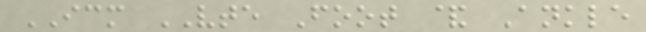ICM VTE Foot & Ankle
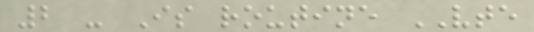2 - Is routine VTE
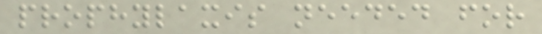prophylaxis needed for
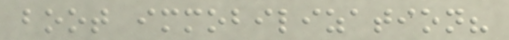boot immobilization?
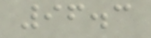96.3
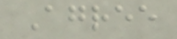Agree
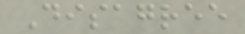Disagree
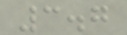3.7
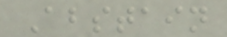Abstain
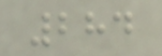284
